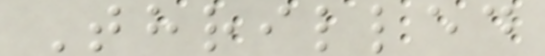Thrilled
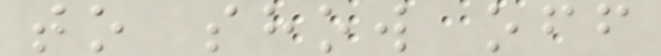to show off
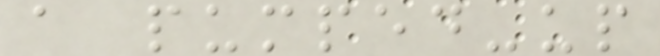a pumped-up
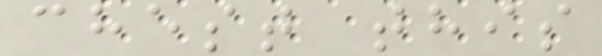chest this
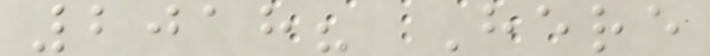2018? Here
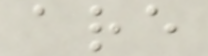are
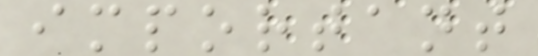important
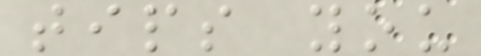tips you
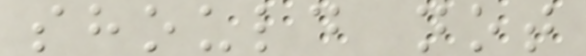should not
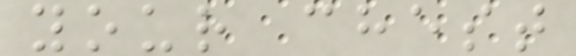your chest
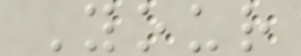Your
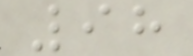98
